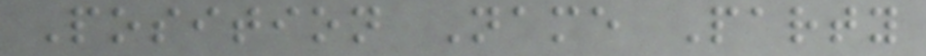Position Name Party
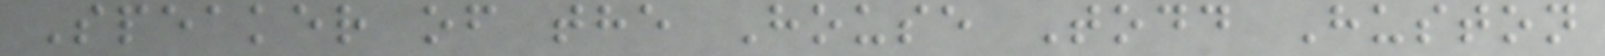Speaker of the House Todd Huston
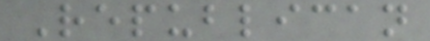Republican
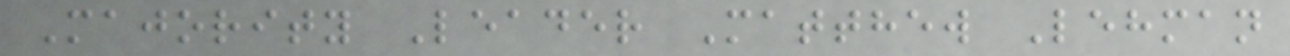Majority Leader Matthew Lehman
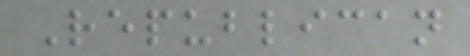Republican
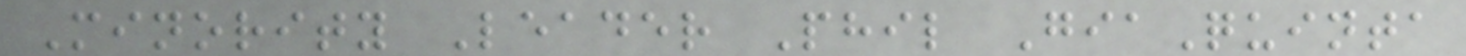Minority Leader Phil GiaQuinta
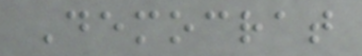Democrat
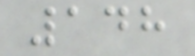148
